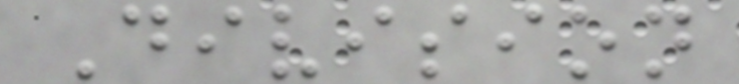Division
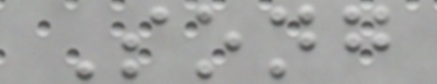Song
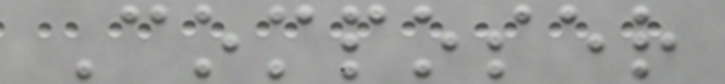Composer
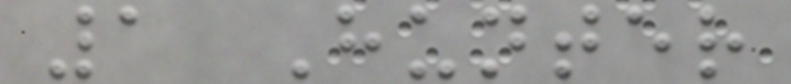1 Hunter
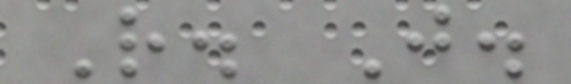R. J.
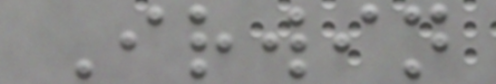Irwin
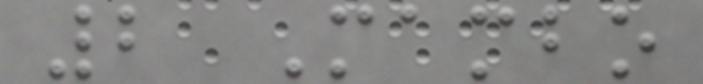2 Mambo
